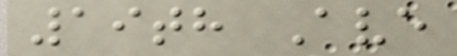19th Ave
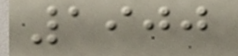1900
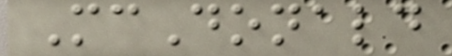McDonald
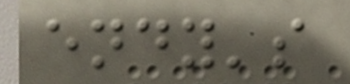endy's
